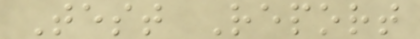Test Report
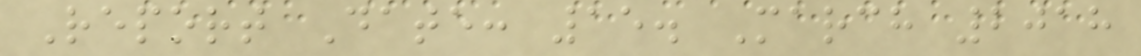Report Date: 15. March 2018
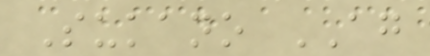Sukano AG
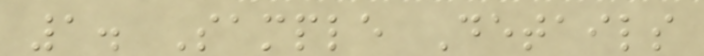1. Sample Details
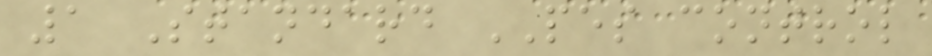1 Standard PES control
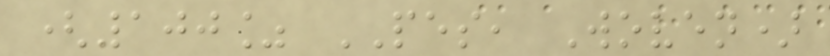(100% PES, Woven)
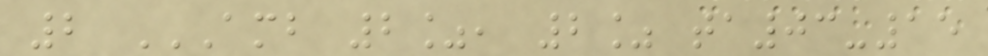2 AMB 2%, 2% TA03-15
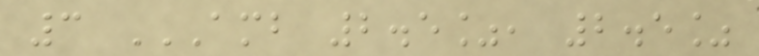3 AMB 2.5%, 2.5%
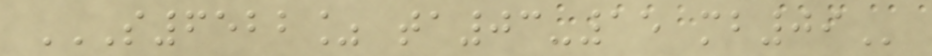S6522% TA03-15 MB09
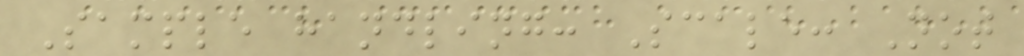Sample handling: Scale: Not
